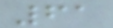61
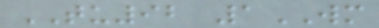TU92 1WM
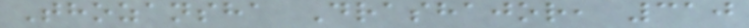Thozansha Drashajor, 310
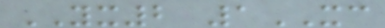YX2 1XC
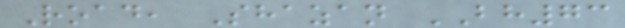Road, Shazan BH73
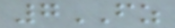7FZ
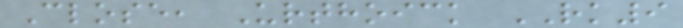Close, Urthoick RK9
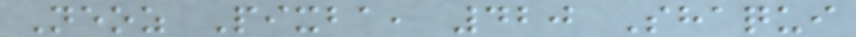Neoz Pixba, 420 Shaqui
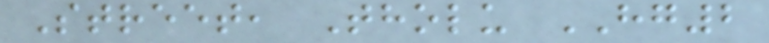Street, Tholu HG2
